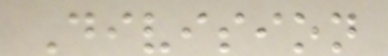Division
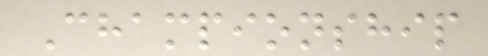Championship
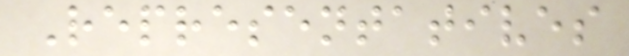Representatives
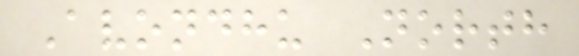Avondhu North
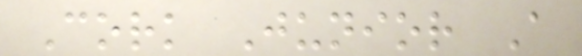Cork Junior A
